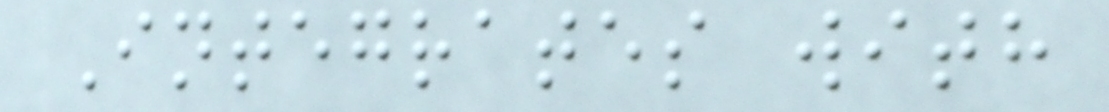Integrates with
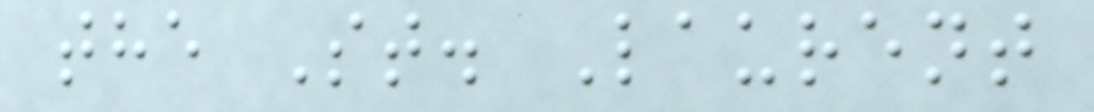the St. Laurent
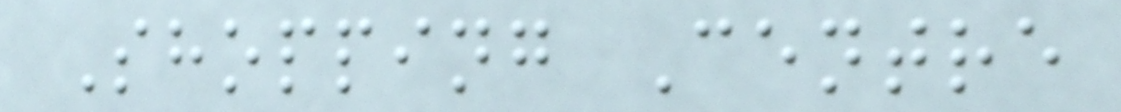Shopping Centre
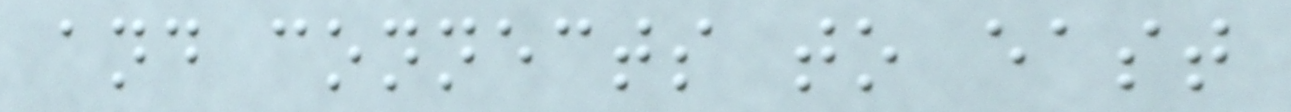and connects to east
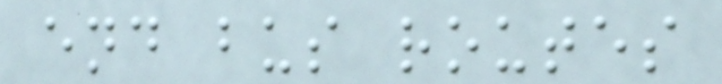end bus routes
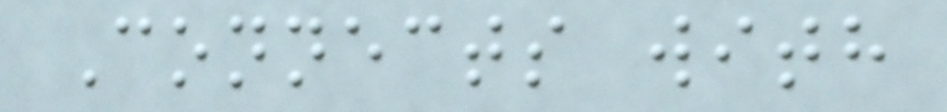Connects with
